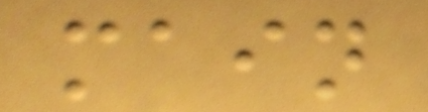main
